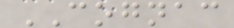COGNAC
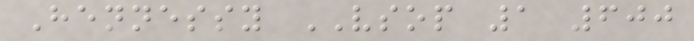Hennessy VSOP 1 600
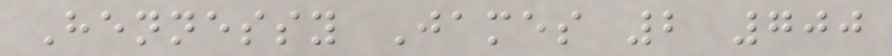Hennessy James 2 700
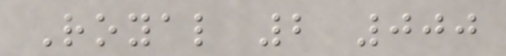Royal 2 000
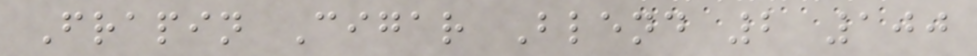Frapin Cigar Blend 2 100
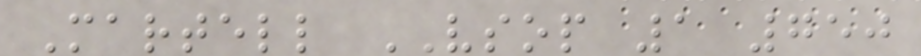Martell VSOP 1 750
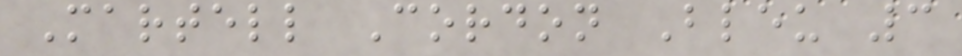Martell Cordon Bleu 3
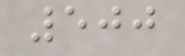500
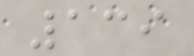139
